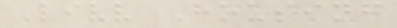Livv Housing
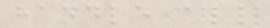handle all
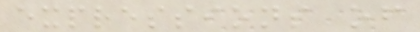expressions of
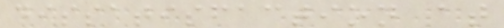dissatisfaction at
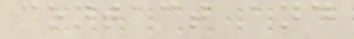contact and
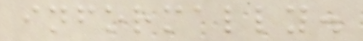informally.
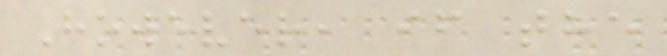However, if the
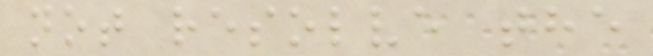not resolve the
